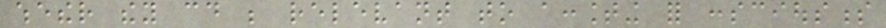whether they could be relevant to accounting for consciousness
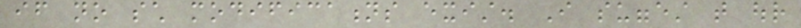if no such modifications exist. I suggest that our
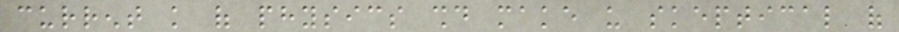current knowledge of physics should make us skeptical of
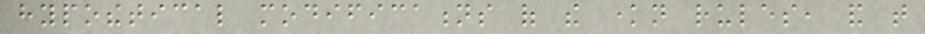hypothetical modifications of the known rules, and that
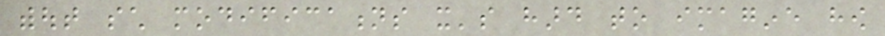without such modifications it's hard to imagine how
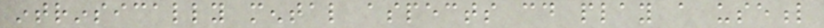intrinsically mental aspects could play a useful
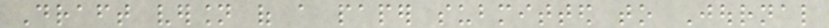Draft version of a paper submitted to Journal
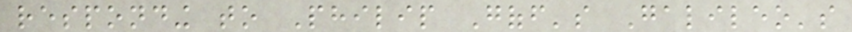responding to Philip Goff's Galileo's
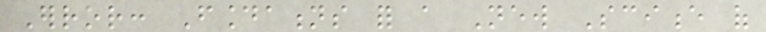Error: Foundations for a New Science of
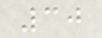30
